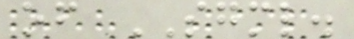of SGML.
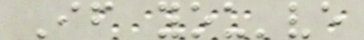If you've
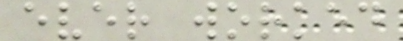ever worked
